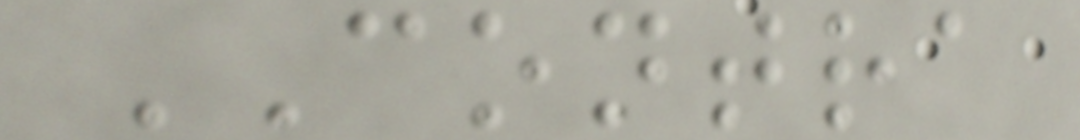CONTRA
